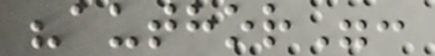"author":
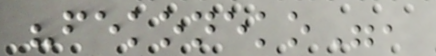"fekoneko",
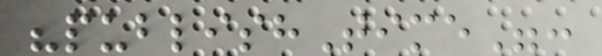"publishTime":
